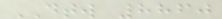DTW 8860
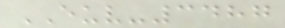EUV-3487
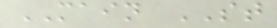MAIN ST
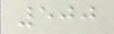500
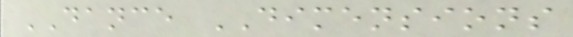DANCE DIMENSIONS
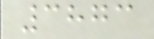3873
